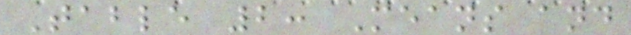Table 2: Means and
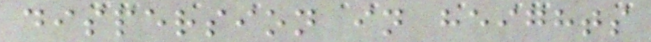dispersion in heights
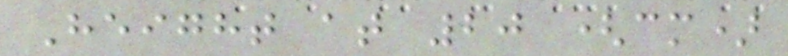Height at 20 (cm)
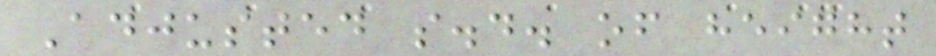Adjusted s.d. of height
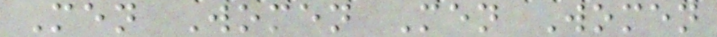Men Women Men Women
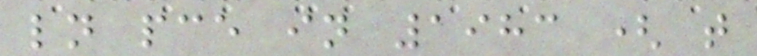ln pce in 1983 ( t
